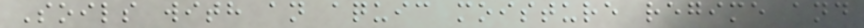Soils with an aquic moisture regime and
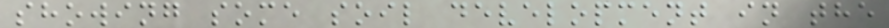showing some soil development in the
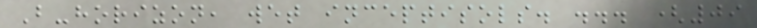B-horizon, wet inceptisols. ... (09
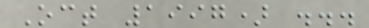Oct 1997) ...
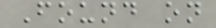Found on
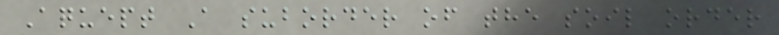Aquept A suborder of the soil order
